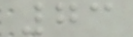73
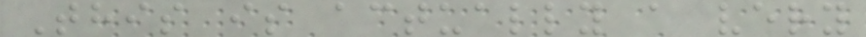This is actually a very
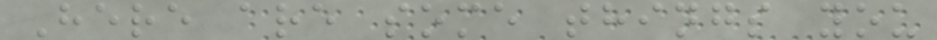Here are some things you
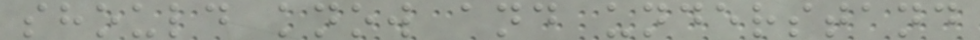should know and understand
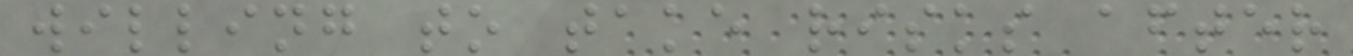willing to take risks after
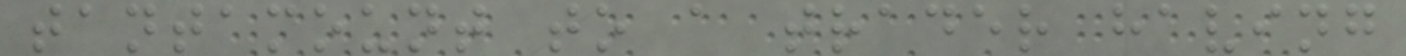tantamount to a trader having
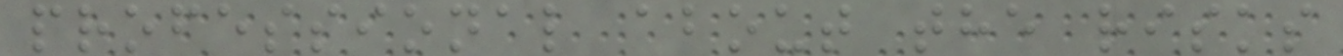professional about the risks
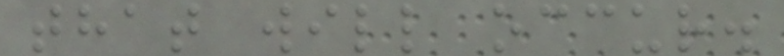that will occur.
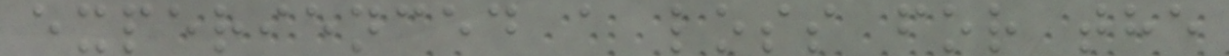experienced a loss for the
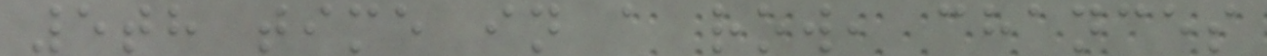5th time in a row, chances
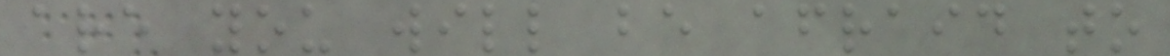are you will be afraid to
